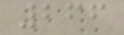266
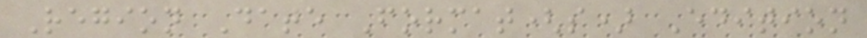Region Date Format(s) Edition
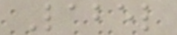Label
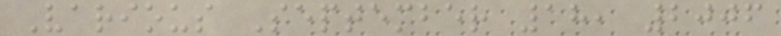Various September 18, 2006
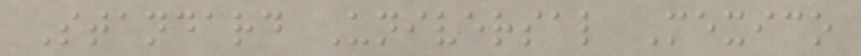Standard Universal Mexico
